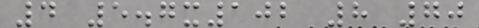4 5.7x102 8 70
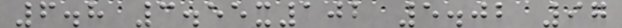6.8 3.55x102 5.02 97
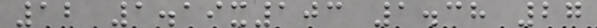12 1.19x103 1.38 27
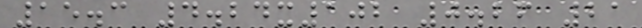15.3 4.24x102 0.26 21
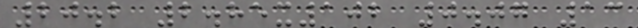20.2 2.85x102 0.07 13
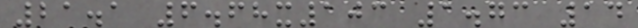21.1 6.68x103 1.73 14
